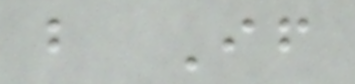b If
